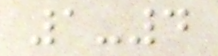1-4
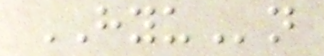HYUn
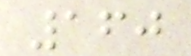160
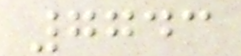7743
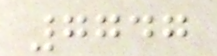7747
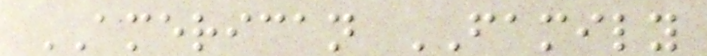AMERICAN FAMILY
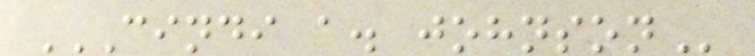CINDI A. JOHNSON
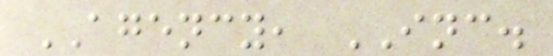AGENCY, INC.
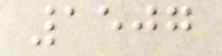1507
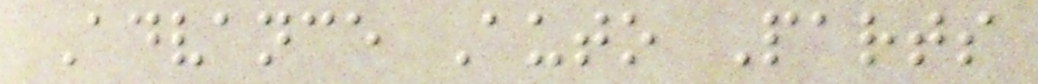Advance Auto Parts
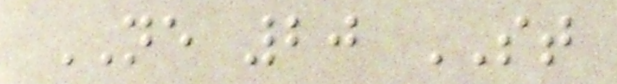NE 20 ST
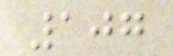107
